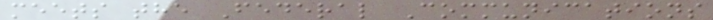meets the Federal Communications
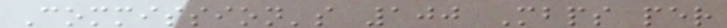Commission's 100 Mbps per
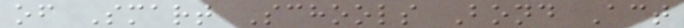of Smart Schools Bond Act
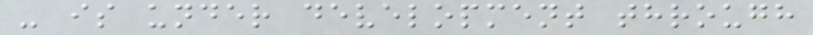- is under development through
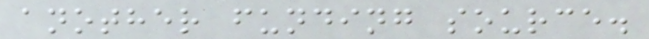another funding source.
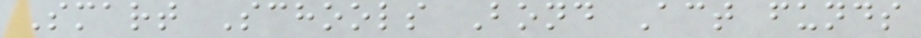Smart Schools Bond Act funds
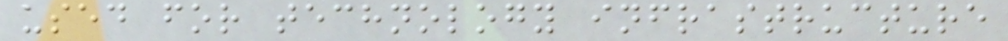used for technology infrastructure
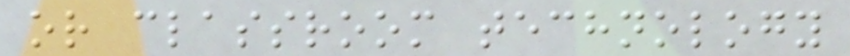or classroom technology
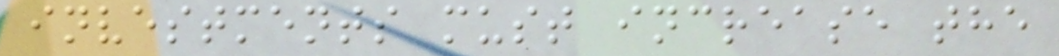investments must increase the
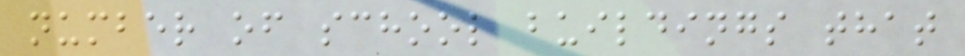number of school buildings that
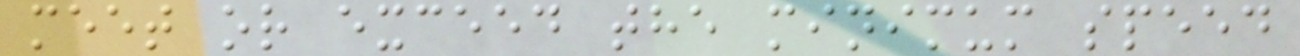meet or exceed the minimum speed
